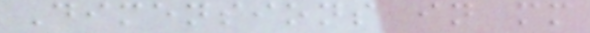Dimensions in mm
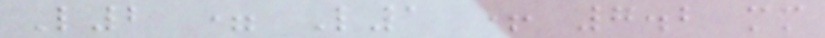L2 = L1 + 7.2 mm
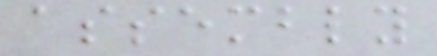assembly
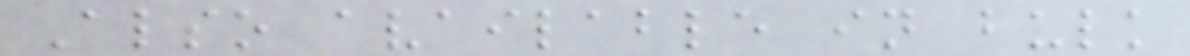Also available in bulk
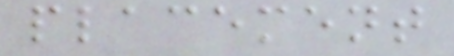placement
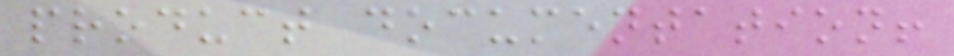product documentation!
